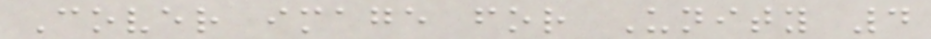Cover image for Unity 4
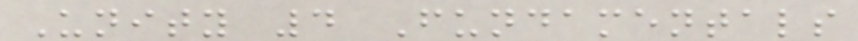Unity 4 Fundamentals
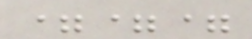===
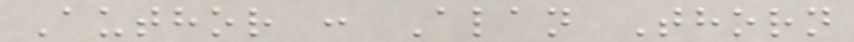Author : Alan Thorn
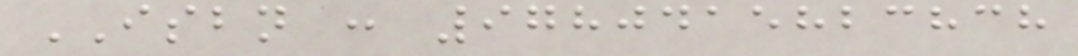ISBN : 9780415823838
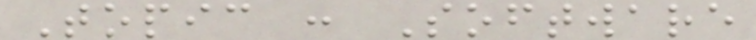Topic : Software
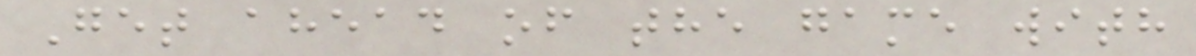Get ahead of the game with
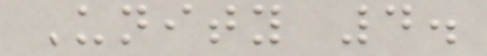Unity 4.
